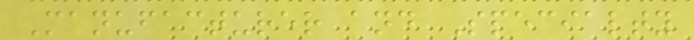Manufacturer and Specialty
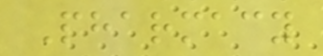Pharmacy
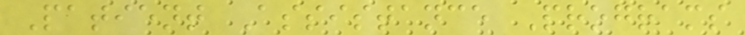Patient Assistance Programs
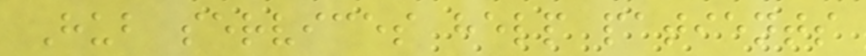Hub services help patients
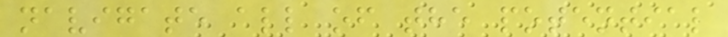navigate all of the potential
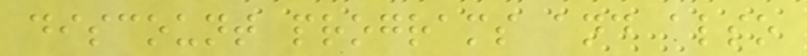discount programs and also
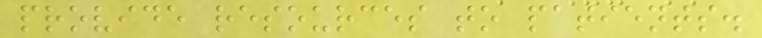provide resources to patients.
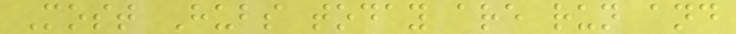Most Hubs today are run and
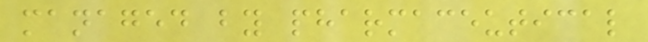managed by pharmaceutical
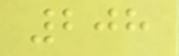208
